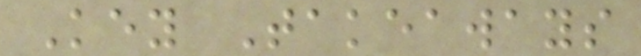Key Takeaways
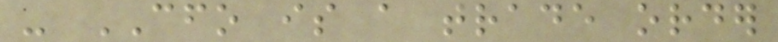- CFO is a trade order
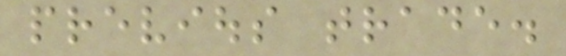previous trade.
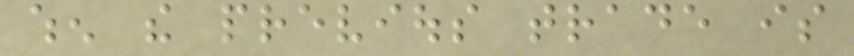when the previous trade is
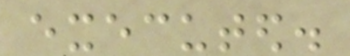executed.
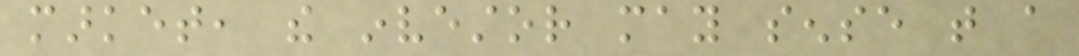market, the investor may sense that a
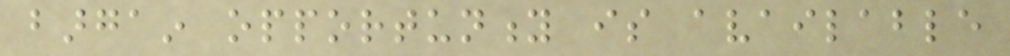bargain opportunity is available
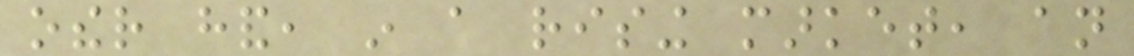other hand, in a rising market, an
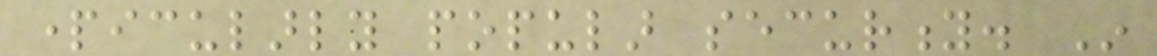particularly popular security. In
